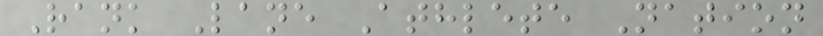Rank Lane Athlete Nation
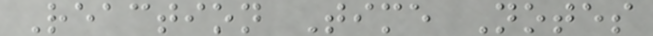Reaction Time Notes
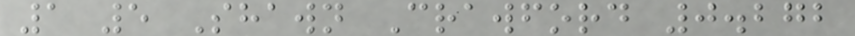1 5 Shawn Crawford 0.272
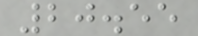20.55
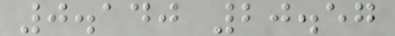0.140 20.57
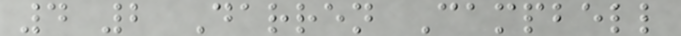4 2 Darren Campbell
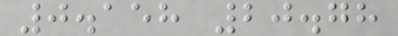0.158 20.78
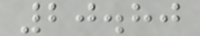20.80
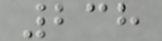238
